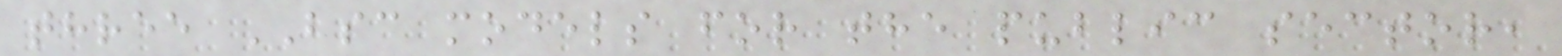three BSC models for the public sector,
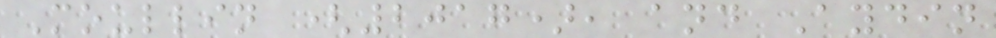Moullin (2017), and Aydin
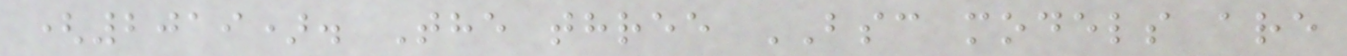(2019). The three BSC models are
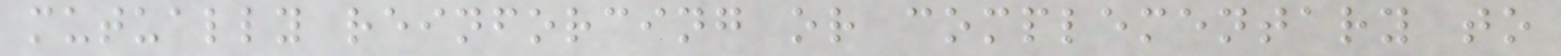mutually reinforcing or complementary to
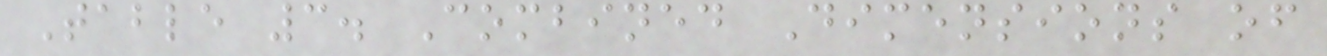Table 3. Combined Dimensions of
